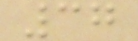37
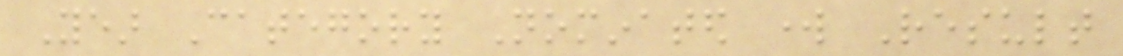Year Category Nominated work Result
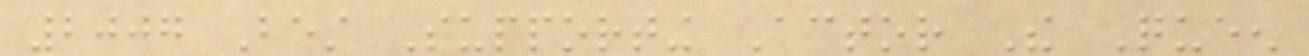2007 Best Supporting Actor The Queen
